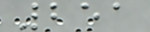251
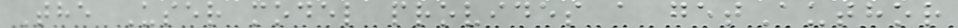The User model provides a getAuthor
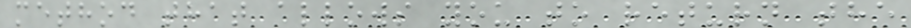method that allows you to return the
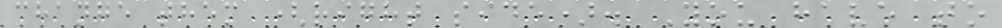change them (right side). You have to
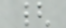{
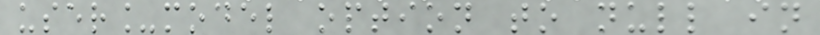user_model option to null in
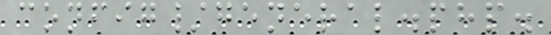config/general.php.
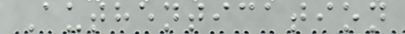Authentication
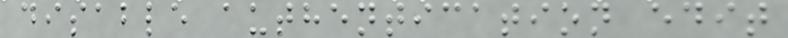disable authentication edit
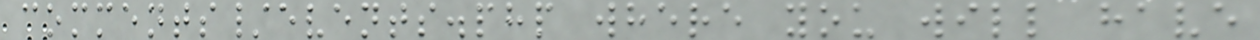comments/events.php where you will have
